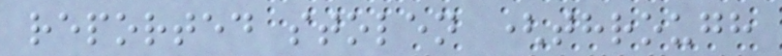reported stolen (through
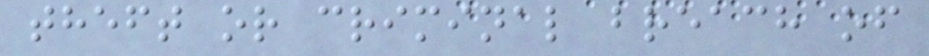theft or criminal breach of
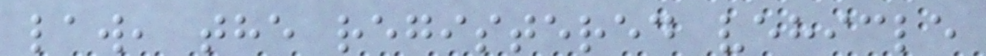law, the registered vehicle
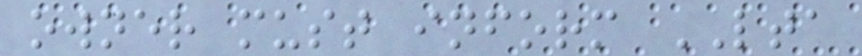owner must inform LTA
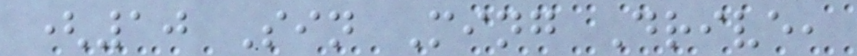(10 Sin Ming Drive,
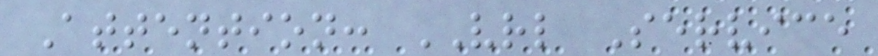Attention: VRL Service
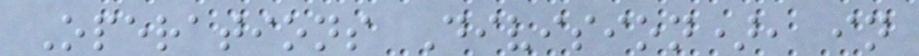Operations Division), in
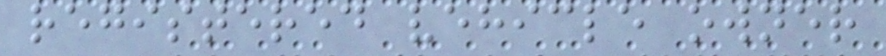registered vehicle owner
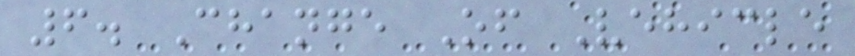6. Change Of Vehicle
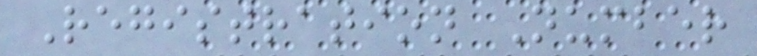Registration Number
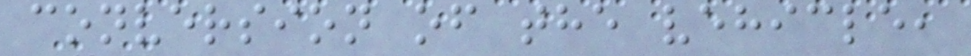conversion of the vehicle,
